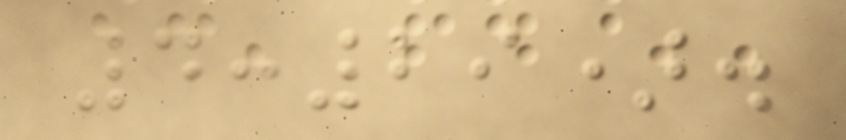4:29).
